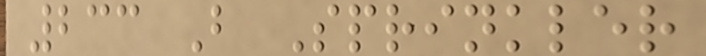233 B Sprinkler
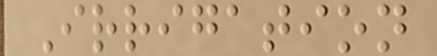Irrigation
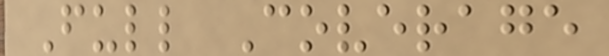Full Coverage
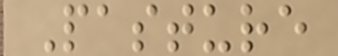Pasture
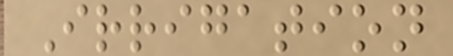Irrigation
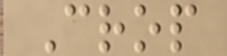Crop
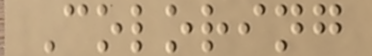Coloring
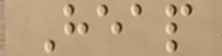Heap
